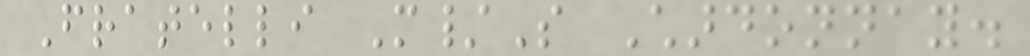Fratelli M/S Chardonnay.
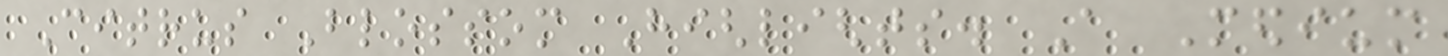Citrus Blossom Highlights. A Medium
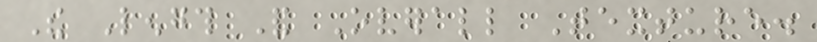The Length And Overall Texture.
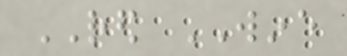RED WINE
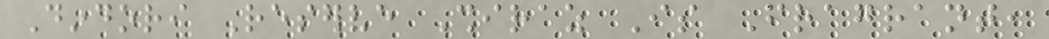Dindori Reserve Shiraz Is Fragrant,
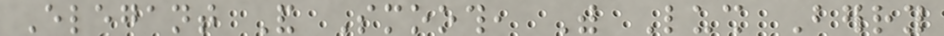Elegant And Smooth, With Lush Berry
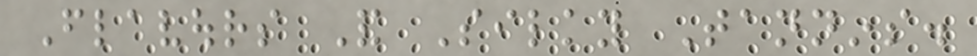Flavours And Silky Tannins.
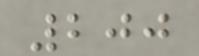200
